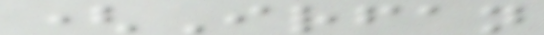(Irfan
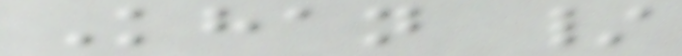Khan /
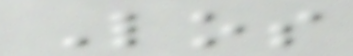Los
